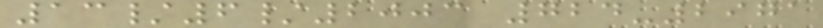13/6/2003 724-2971
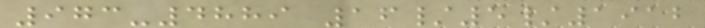973-4889 16/5/1912
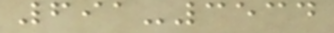691-3534
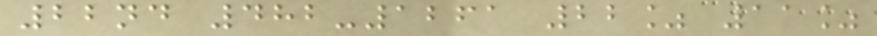22nd 482-1261 22% 11%
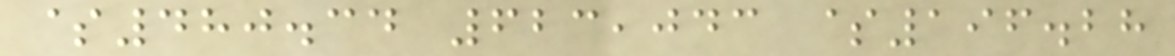$480.34 623,043 $196.28
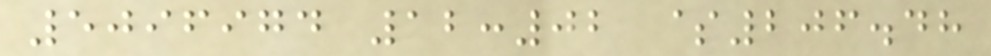5096974 12:02 $206.48
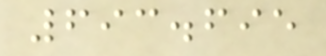693.695
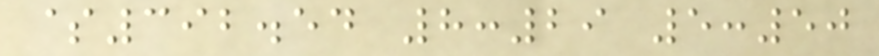$392.54 8:29 5:50
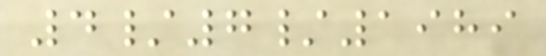4/7/1989
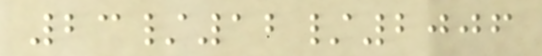23/12/2006
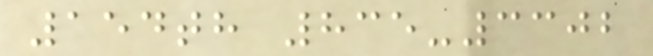154th 835-3302
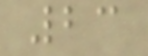23
